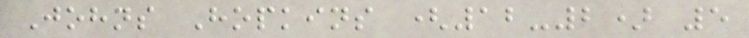Johns Hopkins (12-2) 5
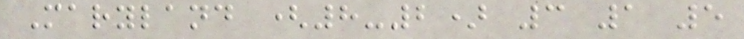Maryland (8-2) 3 1 5
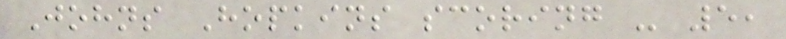Johns Hopkins scoring - 5,
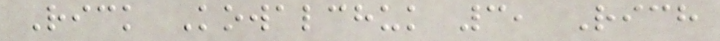Rick Kowalchuk 3, Rich
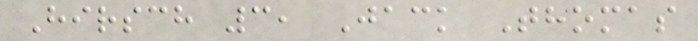Hirsch 3, Jack Thomas
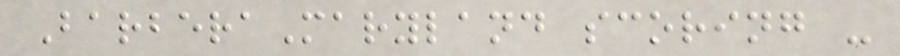BarberaMaryland scoring -
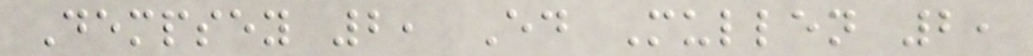Dempsey 2, Ed Mullen 2,
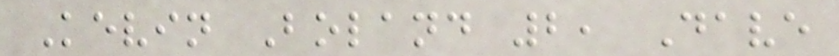Kevin Boland 2, Dave
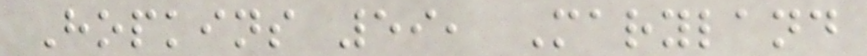Hopkins 59, Maryland
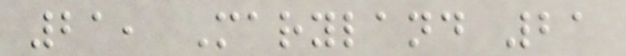21, Maryland 21
